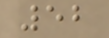52
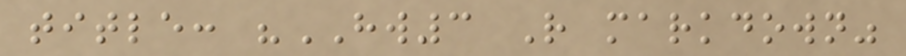title: "HW3 R markdown"
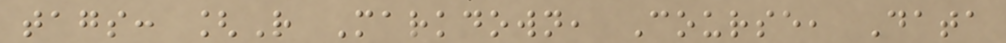tags: [R Markdown, Course, Data
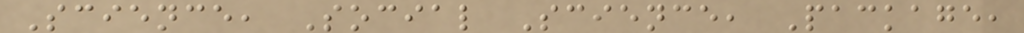Science, Social Science, Package,
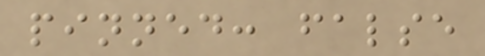pinned: false
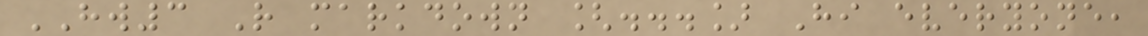HW3 R markdown [...] Hi everyone,
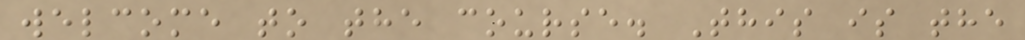welcome to the course. This is the
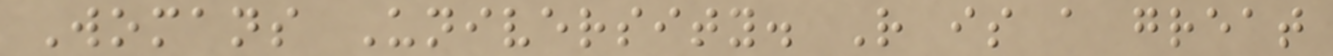Womans University. R is a great
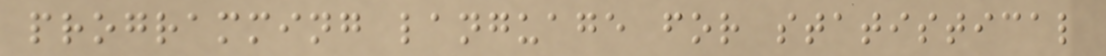programming language for statistical
